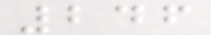246
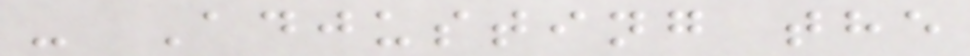- Adjusting the
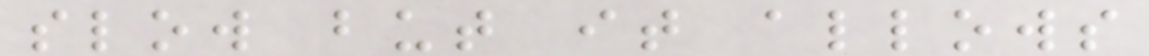slow but it allows
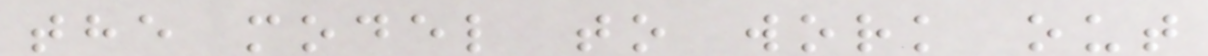the model to work out
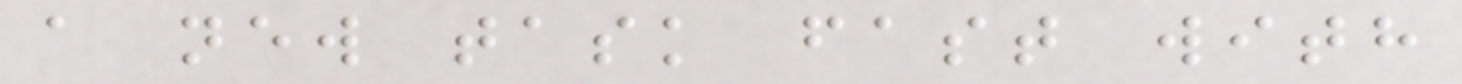a new task fast with
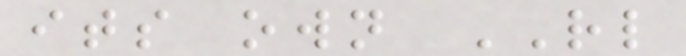its own RL
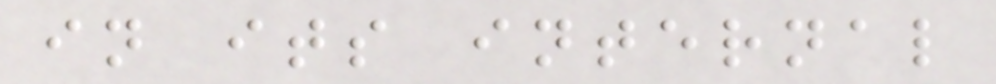in its internal
